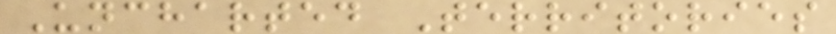Uncharted Territories
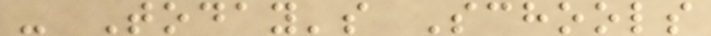- Today's Schools
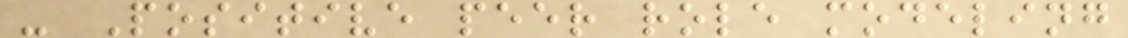- Positive peer role modeling
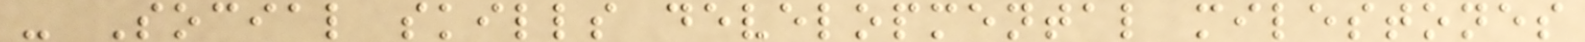- Social skills developmental milestones
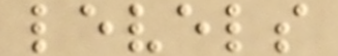levels
